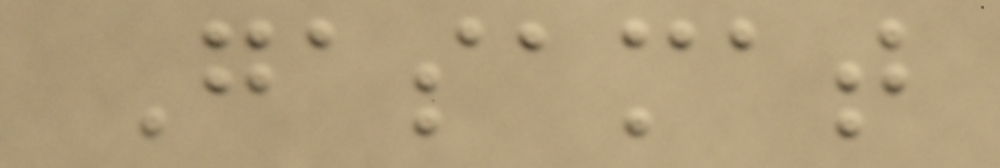Gasamat
